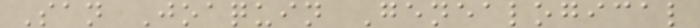San Joaquin Genealogical
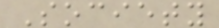Society
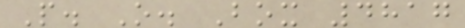P. O. Box 4817
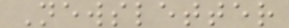Newsletter
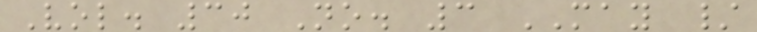Vol. 30 No. 3 MAY /
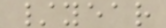/year
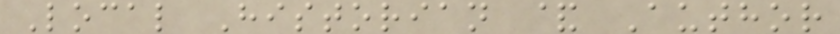Local Historian & Author
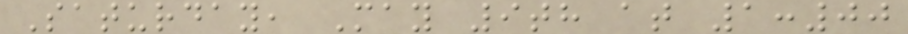Saturday, May 9th at 1:00
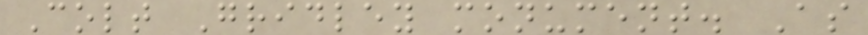Colt Gridley monument. As
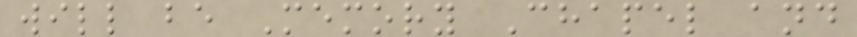will be Memory Chapel and
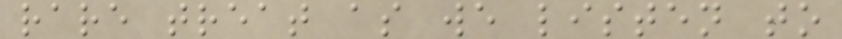rare treat as we listen to
